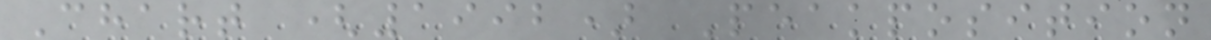Chart (1992) Peakposition
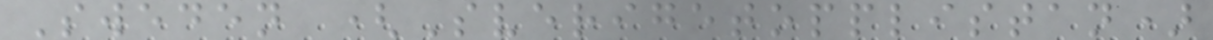Sweden (Sverigetopplistan)
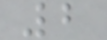2
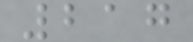217
